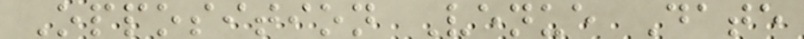Opposition Venue Date
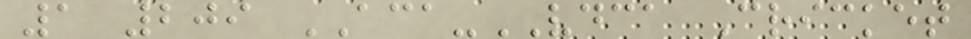1 209 ACA-VDCA Cricket
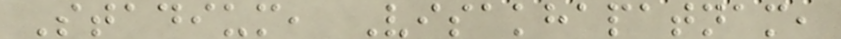Stadium, Visakhapatnam,
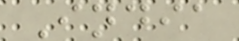India
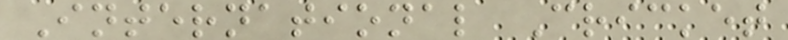International Cricket
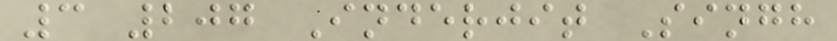3 207 Inderjit Singh
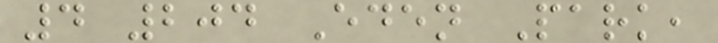4 204 Eden Park,
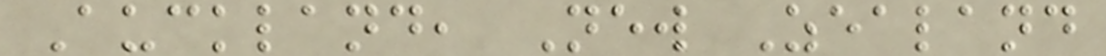Auckland, New Zealand
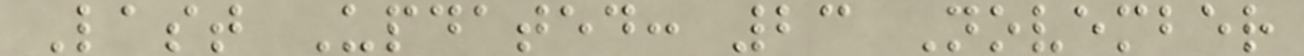Last Updated: 23 November
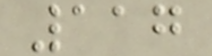117
